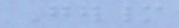Germany
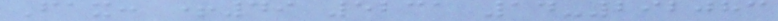Fax: +49 5231 14-292083
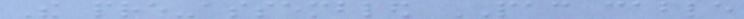The pre-assembled PAC cable
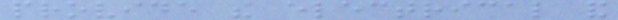provide the electrical and
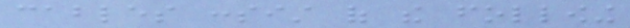cables consist of the following
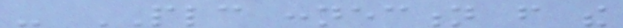- PLC connection from the
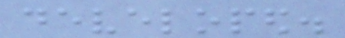developed.
